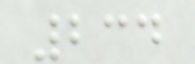234
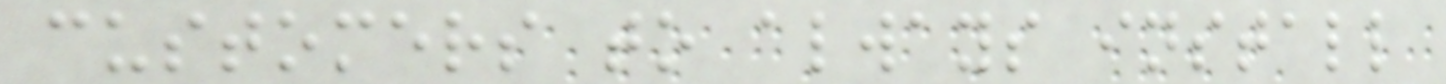customers to always install
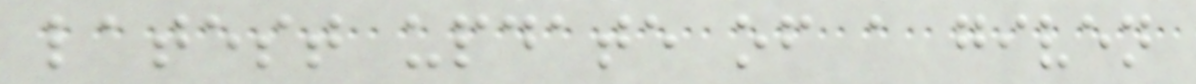latest update of a given
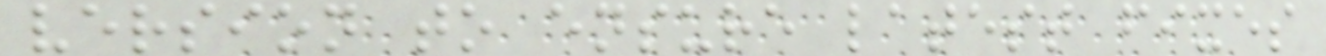version to ensure latest fixes
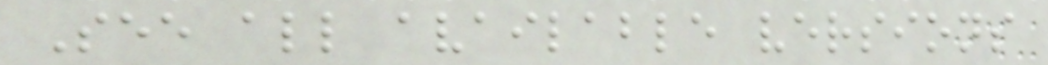See all available versions
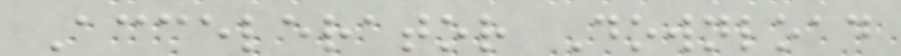Accelerator Download
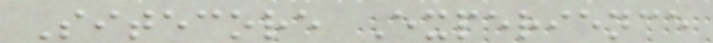Sitecore Experience
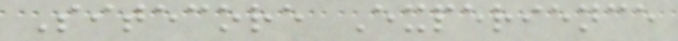Sitecore Experience
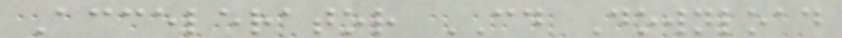Accelerator CD Download
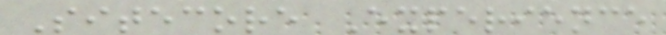Sitecore Experience
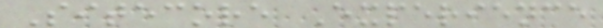Sitecore Experience
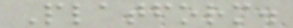Platform.
